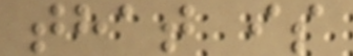that is
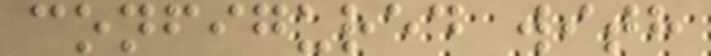configured with
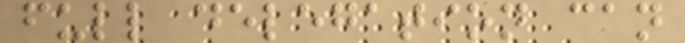full delegation can
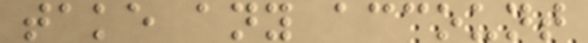take any account
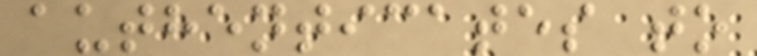authenticates to
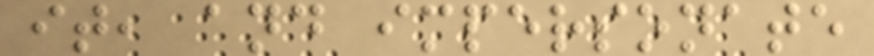it, and impersonate
